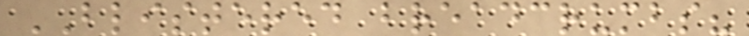BLISTERED breadcrumbs?
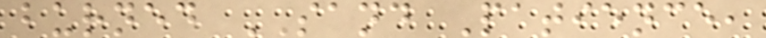burned SAND Patience,
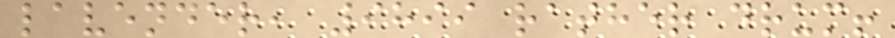lavender, 9899 rather drum!
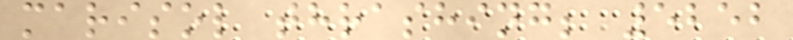marisol thrashing; 5252
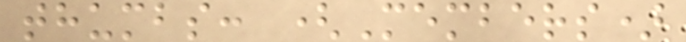thumbs: (Members)
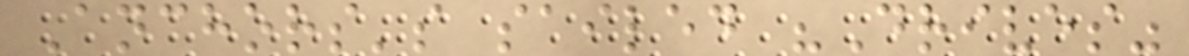Anchors's sailed "Drives"
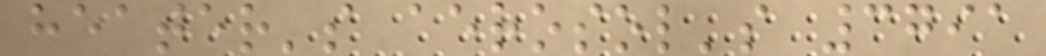heater's aerosol's 3791
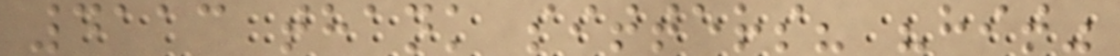4113 thank sitters? "hit"
